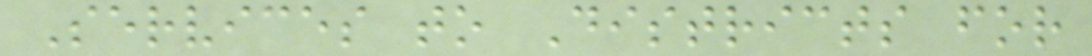Services to Districts for
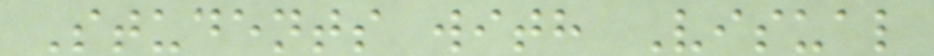Students with Visual
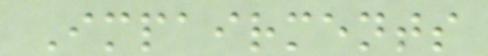Impairments
